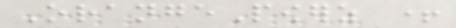OrangePowerz +
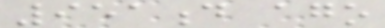951d ago
